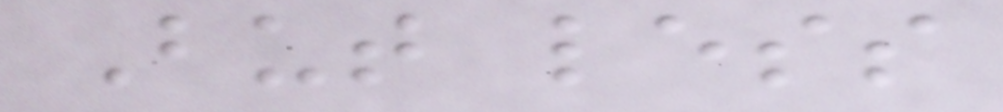But less
